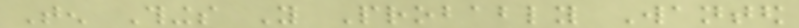Ten Things You Probably Wanted
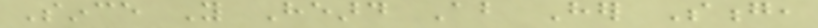Since You Heard About Her Song,
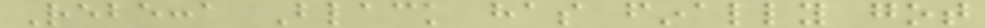Rebecca Black has finally got
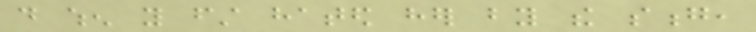do when you first hated her by the song,
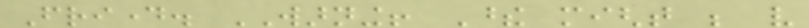Friday. WARNING! These might be very
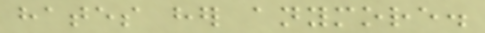hates her anymore.
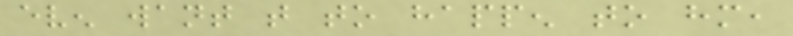even want that to happen to him,
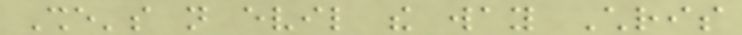She's not evil the way Chris
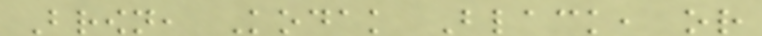Brown, Kodak Black, or
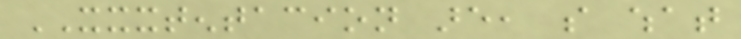XXXTENTACION are, so what
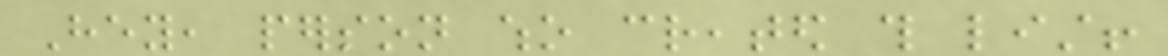Hey, person who created this list!
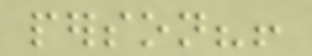person?!
